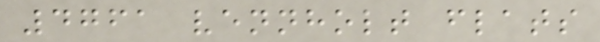4761 vennholt flats
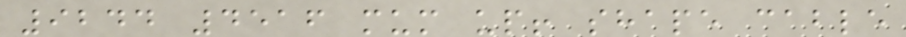9244 4516 mum up! shape cable
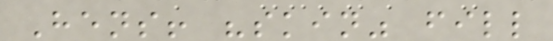Hens! "skin" fill
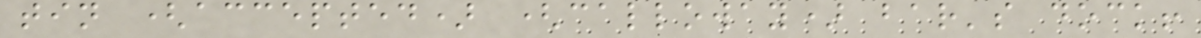tin (accepted) (calloway) bar's dock!
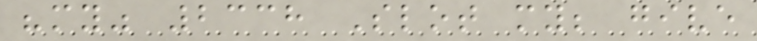"my" 2338 Slot my; give
